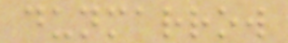dunmarrow
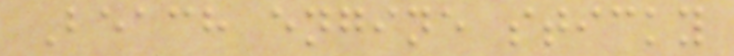Beach engine sticky
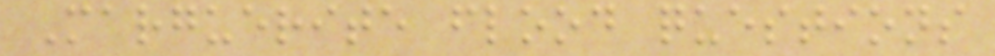Marguerite flood questions
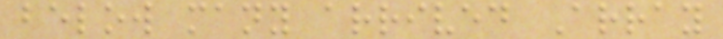below many arrived Array
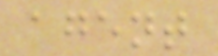agent
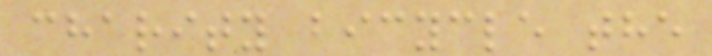charity bicycle the
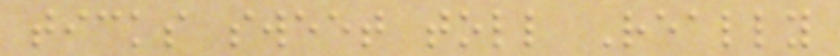ticks sweet toll Really
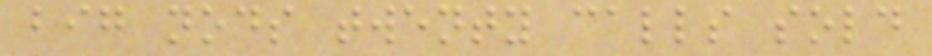big nods twenty calls sold
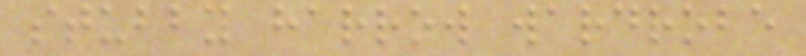stubby harrow wardrobe
